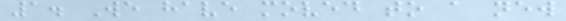1. We have moved to a new
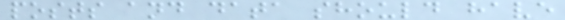posts and data should have
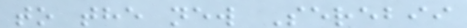to the new Serebii
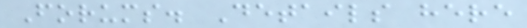Forums. Details here
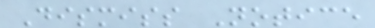Dismiss Notice
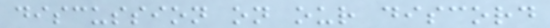discussion on our discord
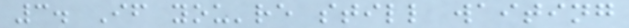3. If you're still waiting
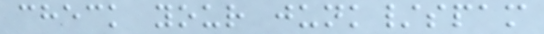check your junk/spam
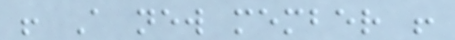! A new member !
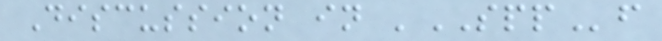Discussion in 'SPPf
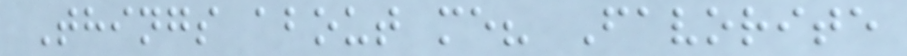Things about me? Favorite
